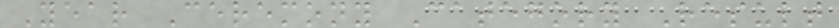Year Ceremony Category Result
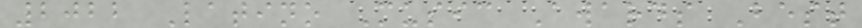2022 Latino Music Awards Best
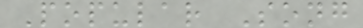Popular Song
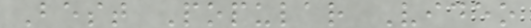Best Popular Video
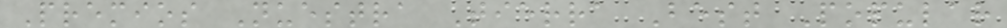Premios Nuestra Tierra Best Popular
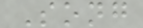Song
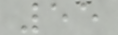55
